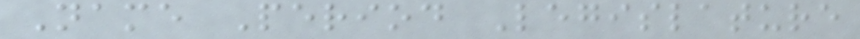Name Period Legislature
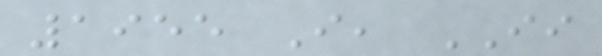1955 I, II
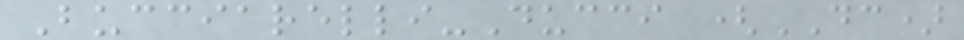Bucciarelli-Ducci (DC)
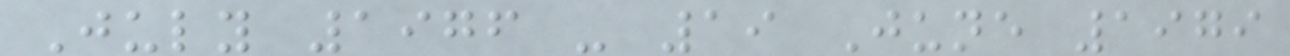July 1976 - 19 June 1979
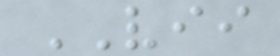VII
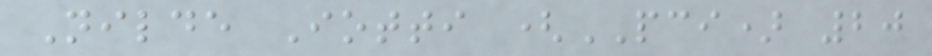Nilde Iotti (PCI) 20
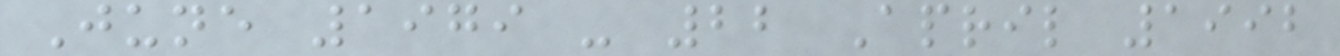June 1979 - 22 April 1992
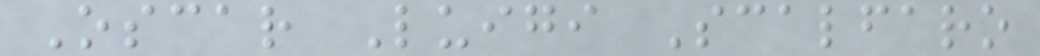Oscar Luigi Scalfaro
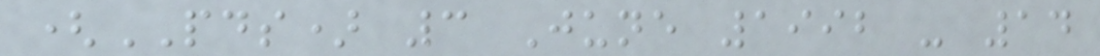(PDS) 3 June 1992 - 14
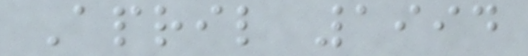April 1994
